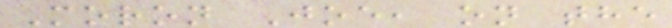Moron Joe, on the
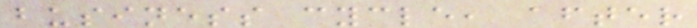business cycle, after
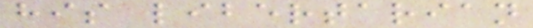his libertarian
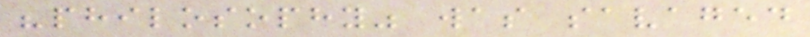"philosophy" was savaged
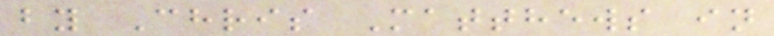by Chris Matthews in
